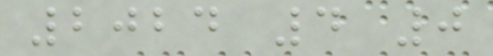2024 4 0
